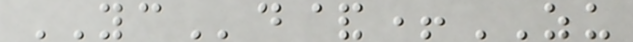YCd&+ZU
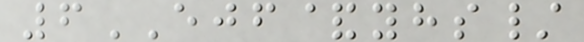6EJF&yhs/
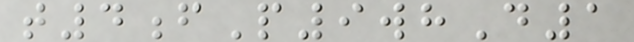t4fP9whD1
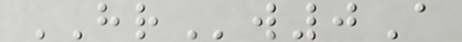HRw0A
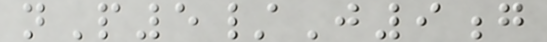nP5/J9g
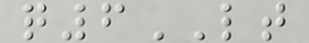q6LT
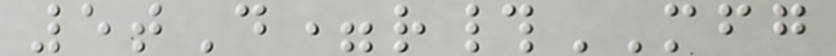5tD=r#MFG
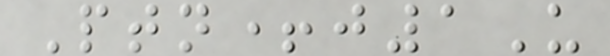Ptn+j1U
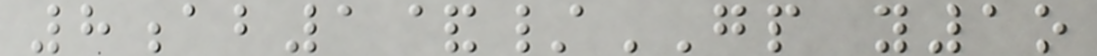8ab1&/GP y1o
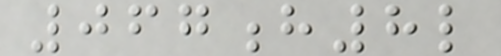067h8l
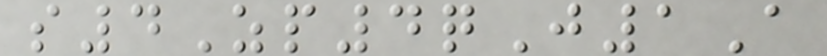s4Zp4qJ1A
